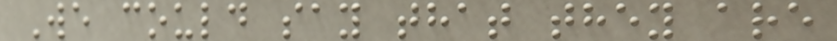We could say that they are
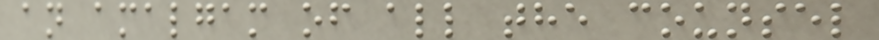an amalgam of all the counsel
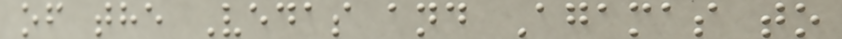of the Vedas and Agamas to
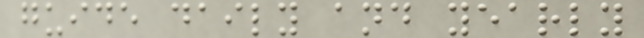guide daily and yearly
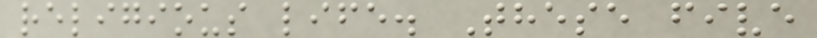religious life. These five
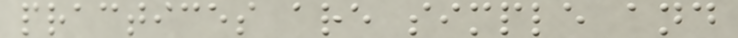practices are simple and
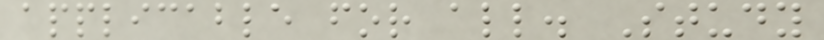applicable for all. Study
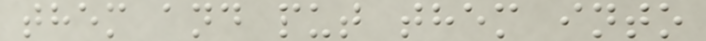them and put them into
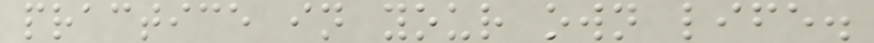practice in your own life.
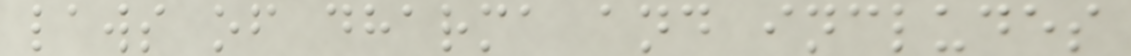laws of dharma and includes
